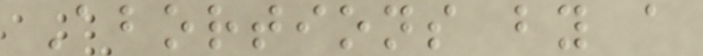Abortions by a
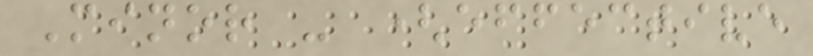Minor - (effective
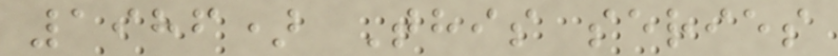1986) This series
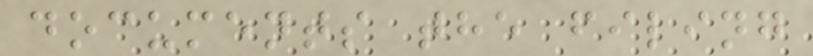documents the filing
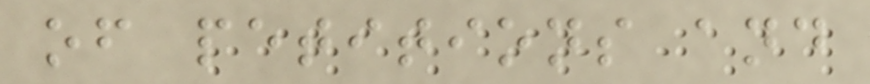of petitions and
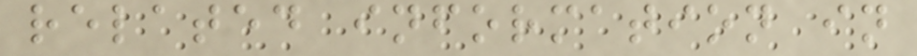related information in
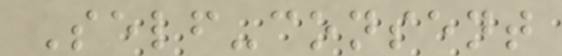Self-consent
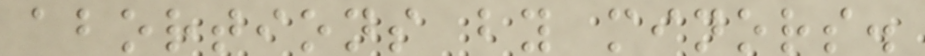abortions by minors.
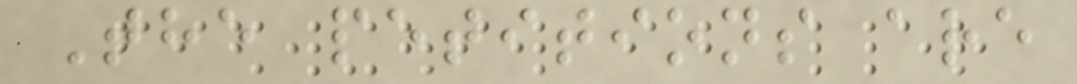The petitions are
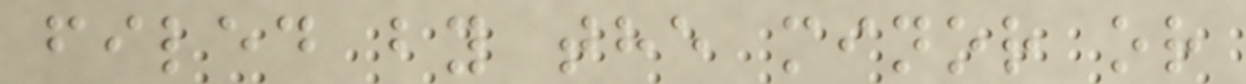filed by the minor or
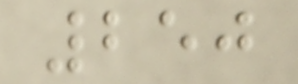250
